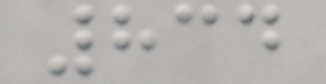834
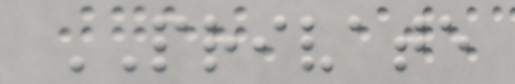PRIVATE
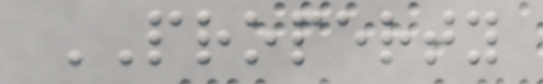PROPERTY
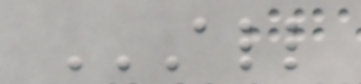ALL
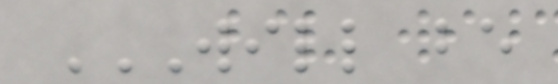WILL BE
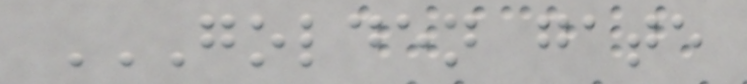GOLDEN GATE
